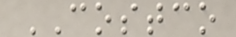COSTCO
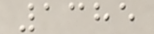1385
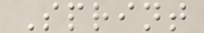Sprint
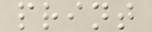print
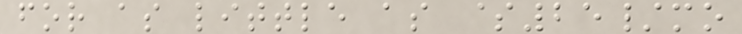for as little as $25/mo
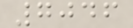7046
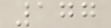177
